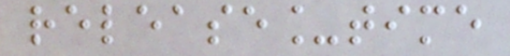release_time
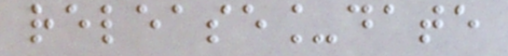release_date
